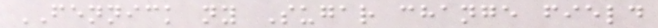FENNICK ny Sugar change field
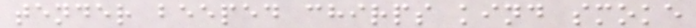tender beeped chirps kind smoke
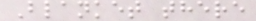Blanket there
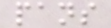pans
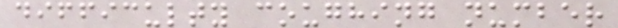difficulty coughing number
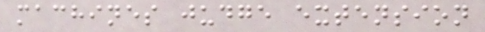machines judge extension
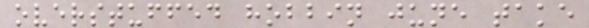overstuffed hobbin june take
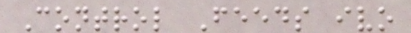Control Feeds ivo
